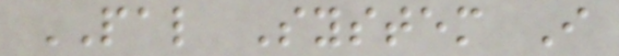PAL System I
